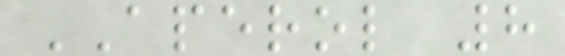APEROL 8
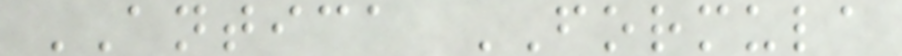ANTICA FORMULA
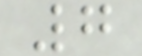7
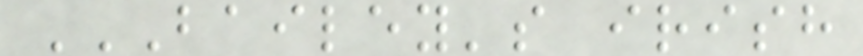BAILEY'S IRISH
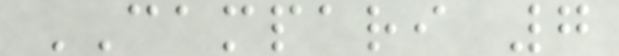CAMPARI 7
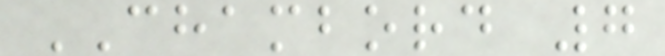CHAMBORD 7
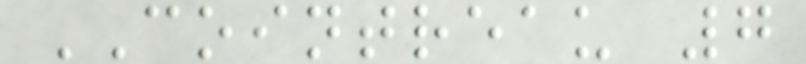COINTREAU 7
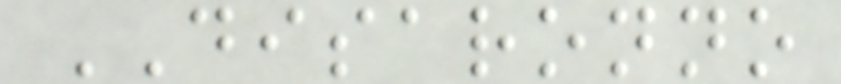DISARONNO
